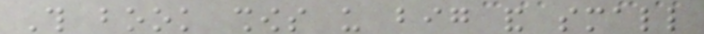This book shows us big and small
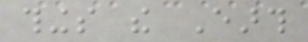things the Earth
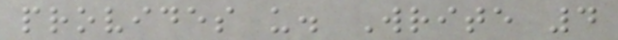provides us. Write 4
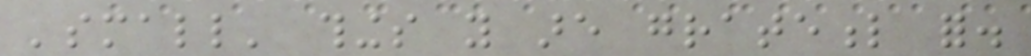'small' things you are grateful for.
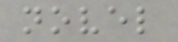novel
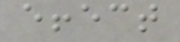effect
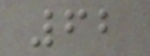62
